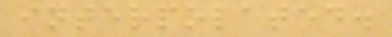interpolated.
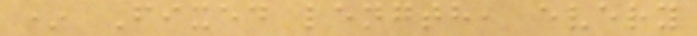* Fixed length, every
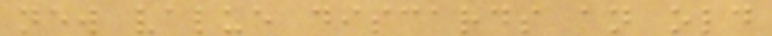new value discards an old
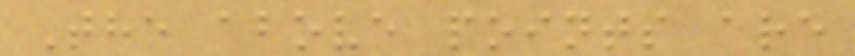The above points are
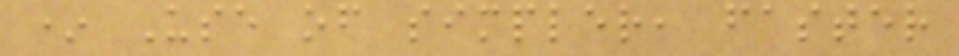* Use of simpler, faster
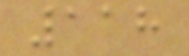118
